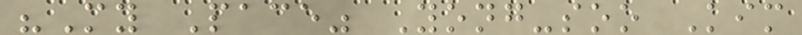"My Pace" Yong-soo Kim
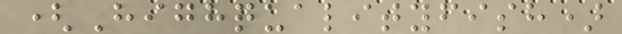(Highqualityfish)
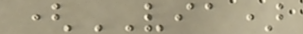(VIA)
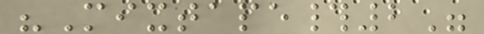"Mixtape#2"
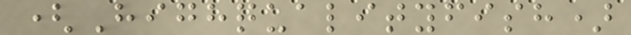(Highqualityfish)
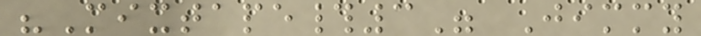"Mixtape#3" Jimmy
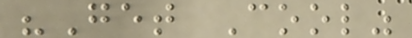"Get Cool"
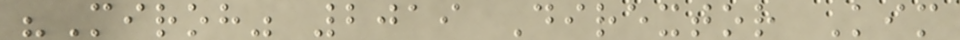"Miroh" 2019 Dirextor Kim
